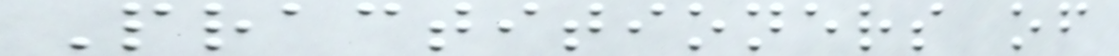Practitioners of
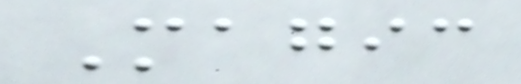Magic
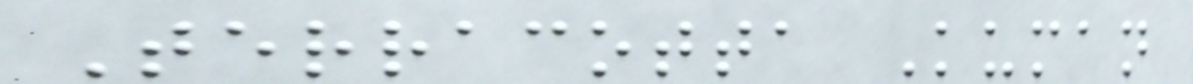Terracotta Kuman
